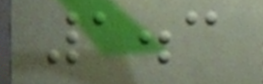1.3
